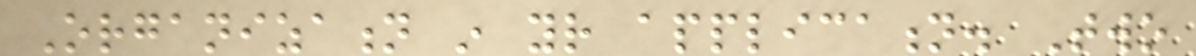Organization in your application. Two
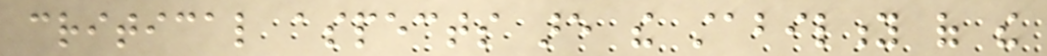critical aspects are the stability of the
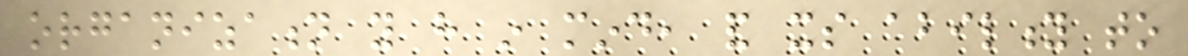organization you have in mind, and its ability to
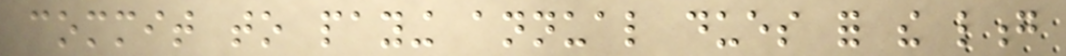commit to paying annual dues for the long
